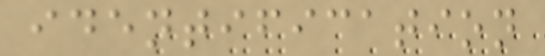identification
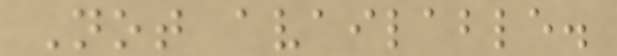Not available.
